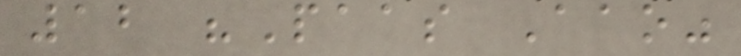12 "Paas Aao"
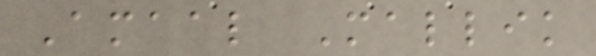Amaal Mallik
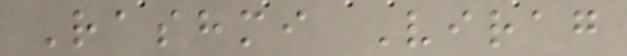Rashmi Virag
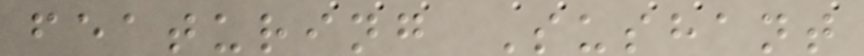featuring Sushant
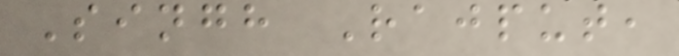Singh Rajput,
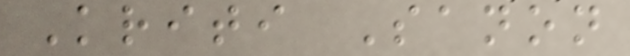Kriti Sanon
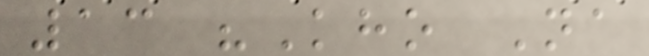13 "Kho Na
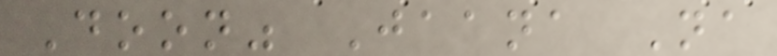Doon" Jaana Na
